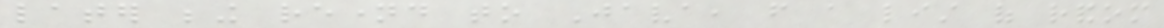later being renamed to Java, from a list of random
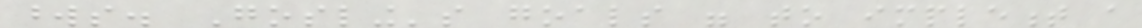words. Gosling's goals were to implement a
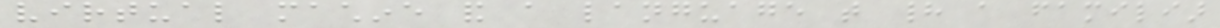virtual machine and a language that had a familiar
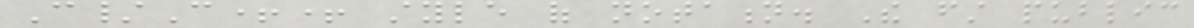C/C++ style of notation. The first public
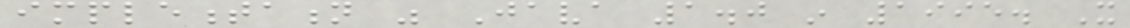implementation was Java 1.0 in 1995. It
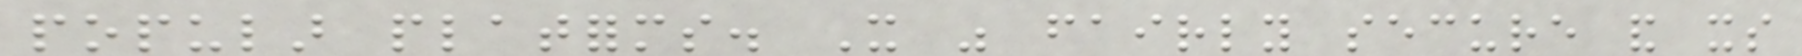popular platforms. It was fairly secure and its
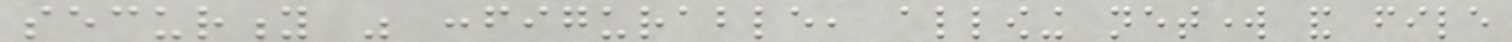security was configurable, allowing network and file
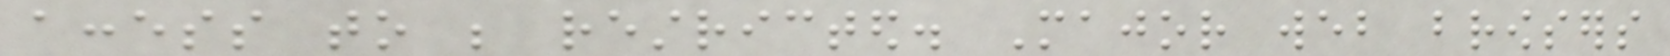access to be restricted. Major web browsers
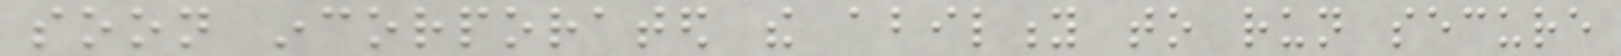soon incorporated the ability to run secure
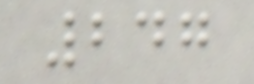247
